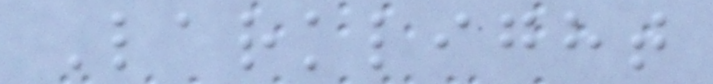Larklight
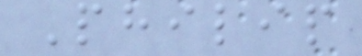Philip
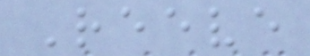Reeve
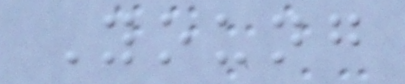Young
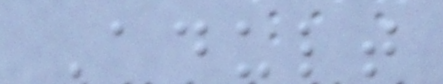Adult
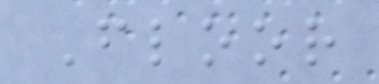Floor
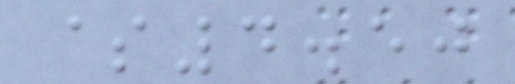$4.50
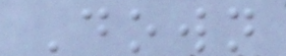Down
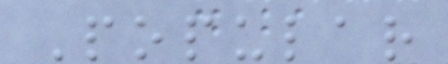Popular
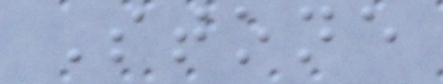Stone
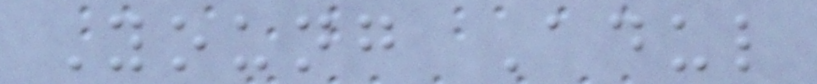Young Adul
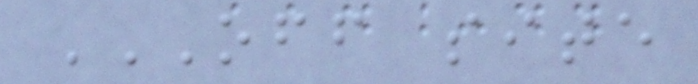OFF SITE
